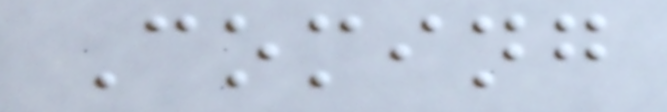Coming
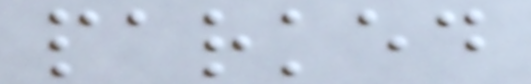parked
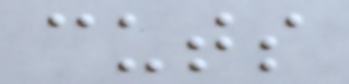cuts
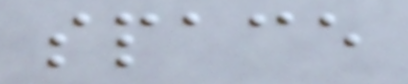space
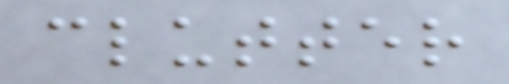clutter
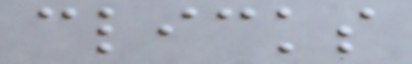clicks
